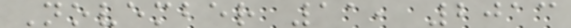November 11, 2013
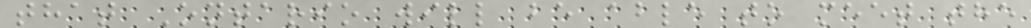that Ontario will be able to meet the
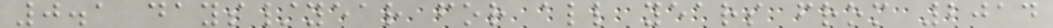0.1 days/year for all years from 2014
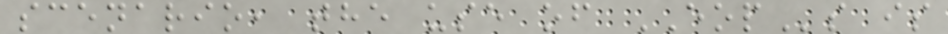scenario, the use of EOPs is
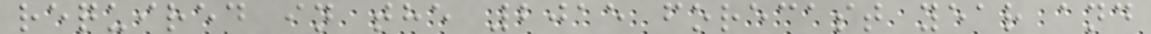required in the 2015 forecast year and
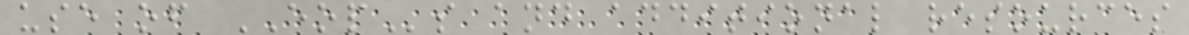use of EOPs and additional resources
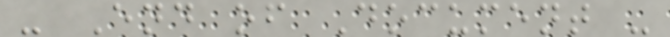- End of Document -
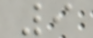9
